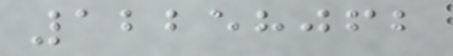12258062
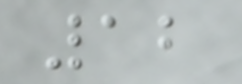12
